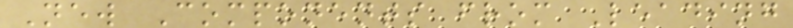New Components from Leading
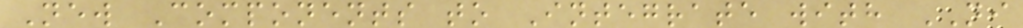New Components to Integrate with NI
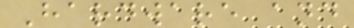Hardware and
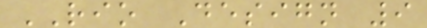RIO Design 9
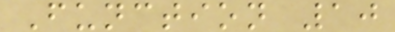Function 10
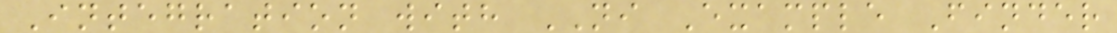Integration with NI Example Finder
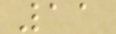11
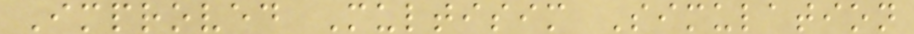Improved Multisim Simulation
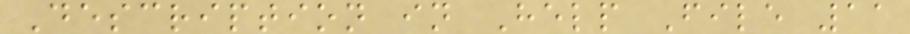Description in Help File 11
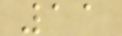11
